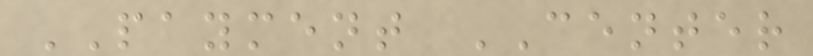PAYMENT CENTER
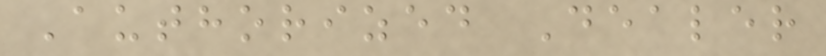Authorized Dealer
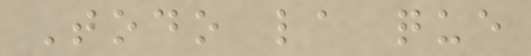Todo la que
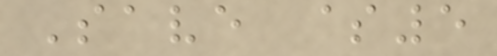Save $5
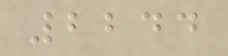2244
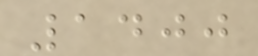1400
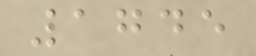1745
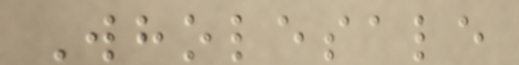Wholesale
